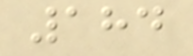184
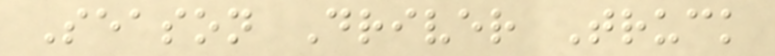Season Driver Truck
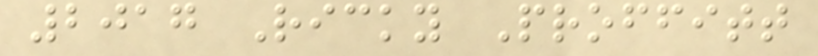2017 Ricky Proffitt
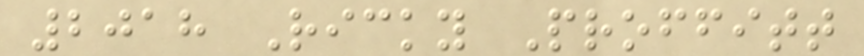2018 Ricky Proffitt
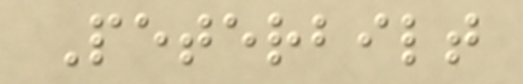Peterbilt
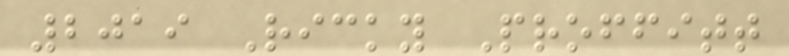2019 Ricky Proffitt
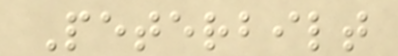Peterbilt
